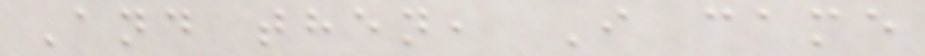And then, I came
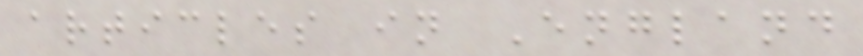articles in England
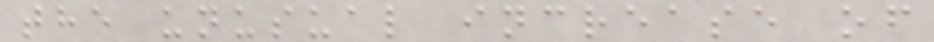the unusual increase of
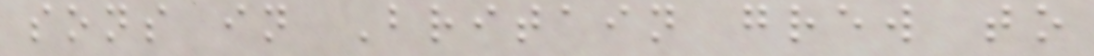sons in Britain grew to
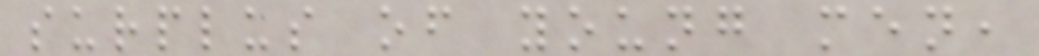surplus of young men,
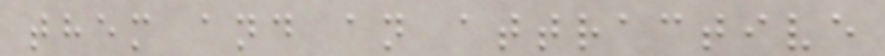them and an attractive
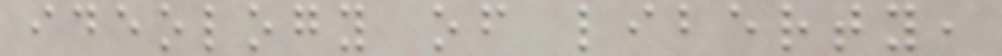ideology of liberty,
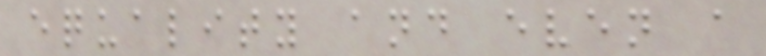equality and even a
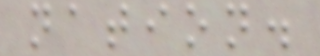nation.
